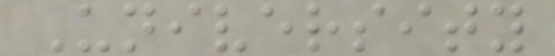University
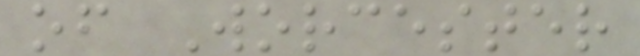of Worcester
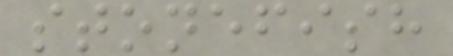stonefish
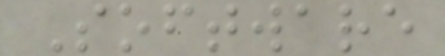Software
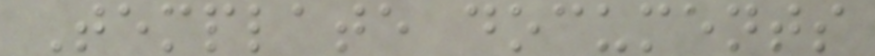Template documents
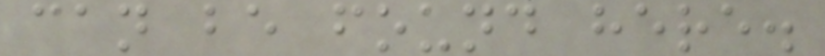can be found here.
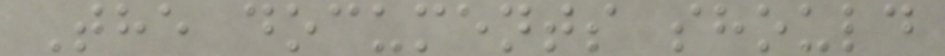The documents should
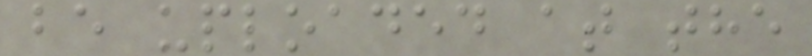be uploaded at the
